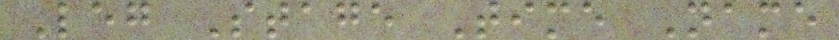Leg Stage Time Name
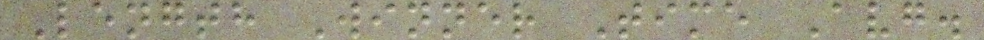Length Winner Time Avg.
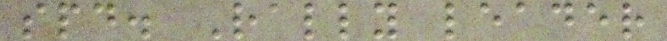spd. Rally leader
